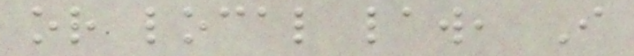or local law, I
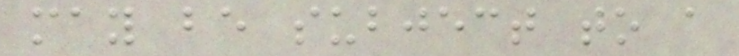may be subject to a
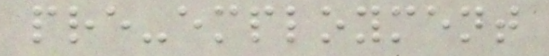pre-employment
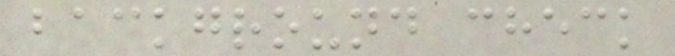background check
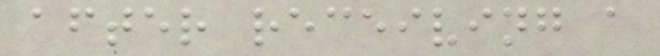after receiving a
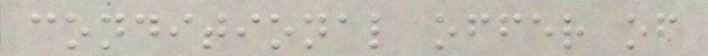conditional offer of
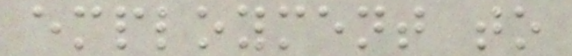employment to
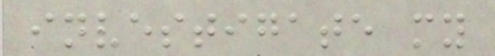investigate my
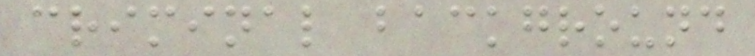criminal background
